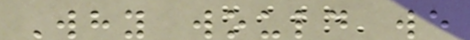Why would we
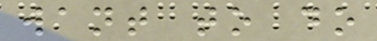want to do
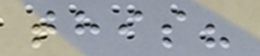this?
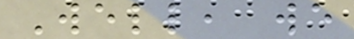Well, we
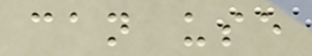can use
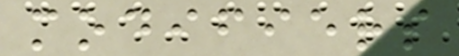modifiers
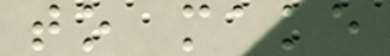to make
